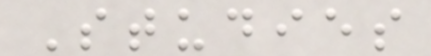Studies
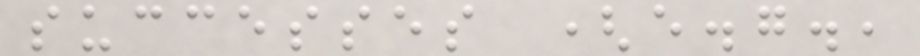successes (e.g.,
